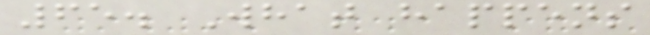65. What happens
